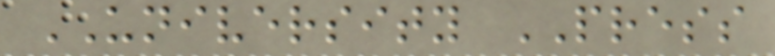UNIVERSITY PRESS
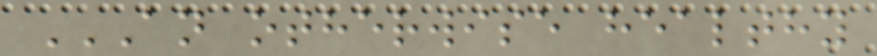AN OTHERWISE HEALTHY
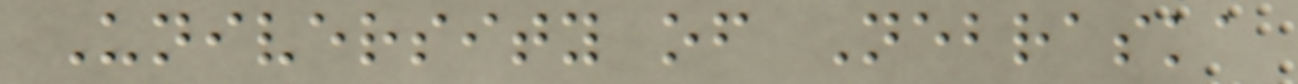University of Nebraska
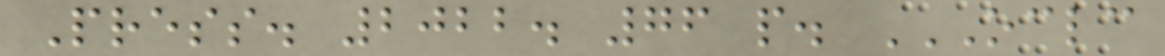Press. 2022. 76 p. OCLC
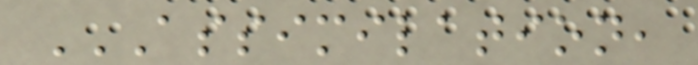ASSIMILATION,
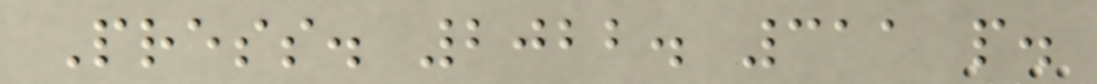Press. 2022. 311 p.
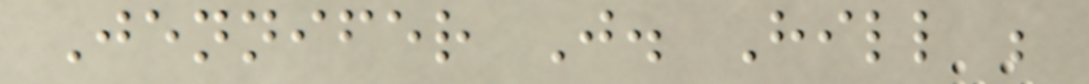Jennifer J. Hill ;
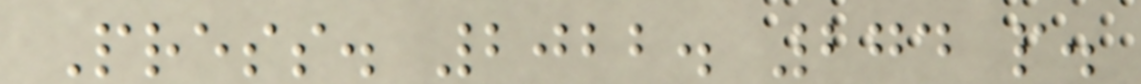Press. 2022. 274 p.
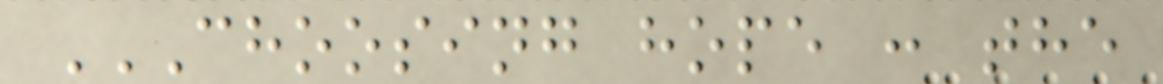CHOOSING HOPE : THE
